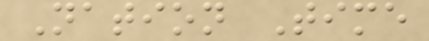Nation Time
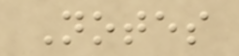Notes
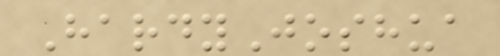HardyJoshua
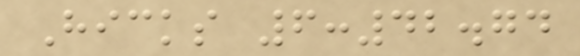Hicks 6:42.74
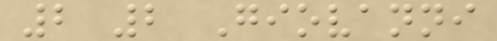2 2 Giovanni
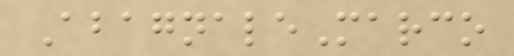AbagnaleMarco
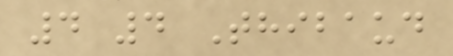4 4 Thibaud
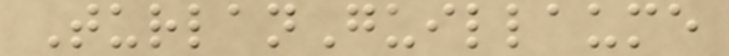TurlanGuillaume
